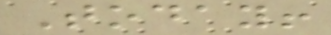Today!
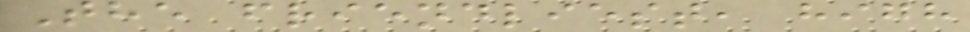The friendliest, high
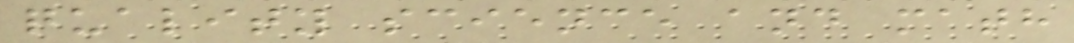quality science and math
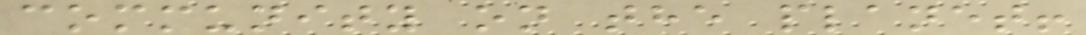community on the planet!
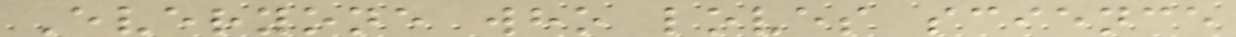Everyone who loves science
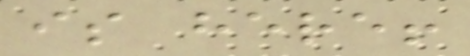is here!
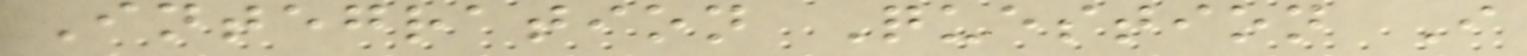Integration Question I
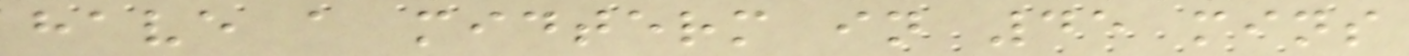have a midterm in 45 mins
